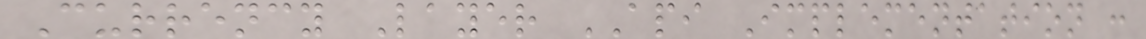Currency Layer API Implementation :
